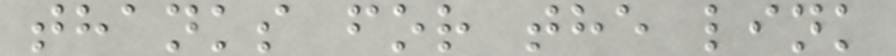thanks for the link
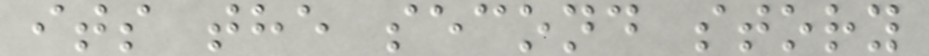its the second story
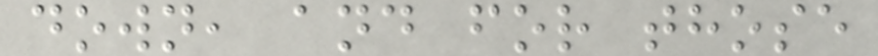down, and for those
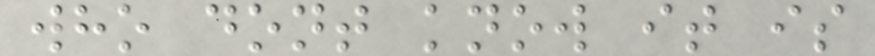who dont know it is
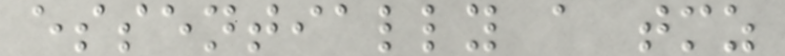essentially a tmz
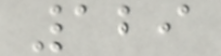129
